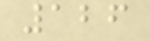126
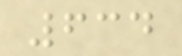634
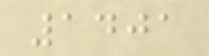1401
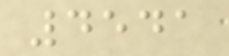4541
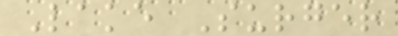Lake Surger
